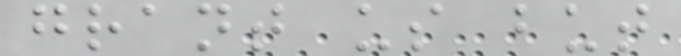grant us but
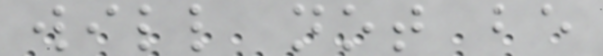will not be
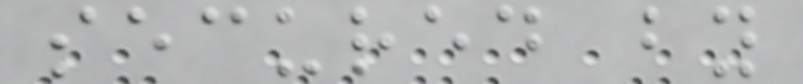secured by
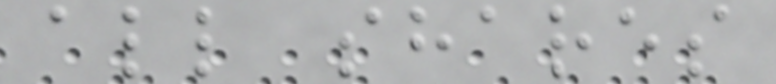all shares
